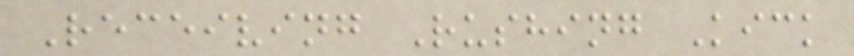Receiving Rushing Kick
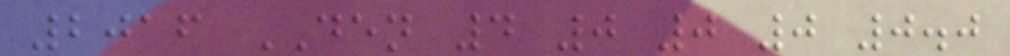2016 DEN 4 0 0 0 0.0
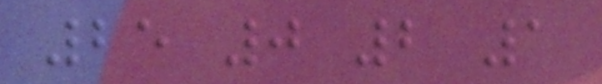25 0 2 1
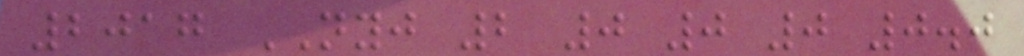2017 NYJ 2 0 0 0 0.0
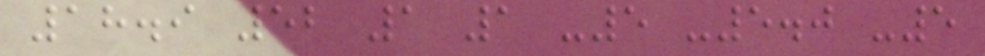18.9 52 1 1 -5 -5.0 -5
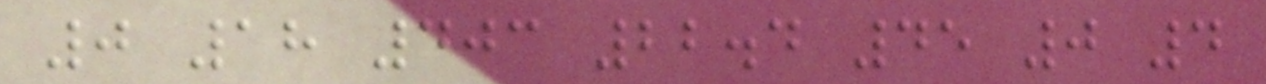0 18 403 22.4 45 0 4
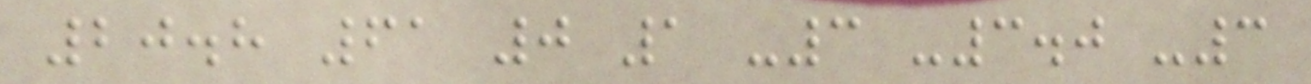20.8 61 0 1 -3 -3.0 -3
